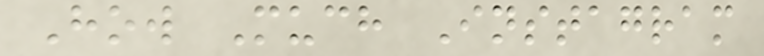How Much Instagram
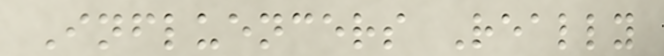Influencers Really
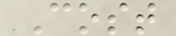Cost
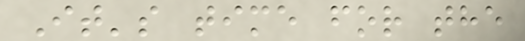It's time for the
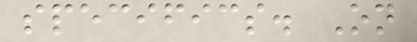specifics. On
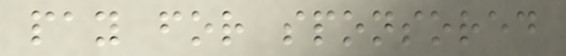pay for sponsored
